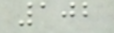102
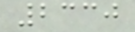2330
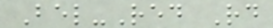Bel-Red Rd
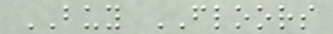BUY FLOORS
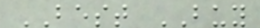BEST BUY
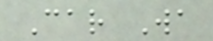Car Wa
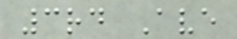3rd Ave
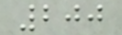200
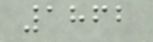1862
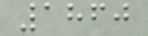1860
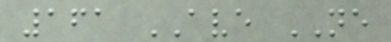161 AVE NE
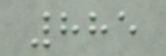885
